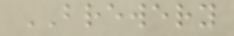BREWERY
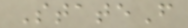StateF
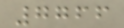7766
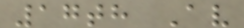17th Av
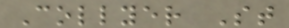Collyer St
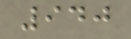940
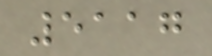5117
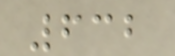632
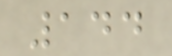144
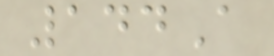144A
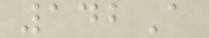142A
